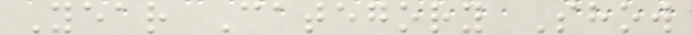Year Category Show
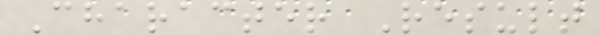Character Result
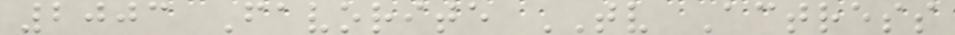2003 Favorite TV Actress
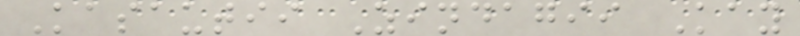Kasautii Zindagii Kay
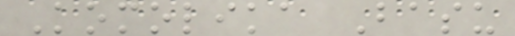Komolika Basu
